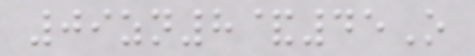09zn8&45O
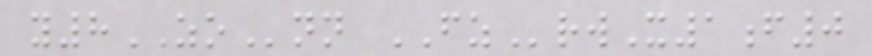y8ZOnn FZrwX1f0
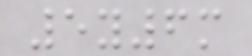5y6m
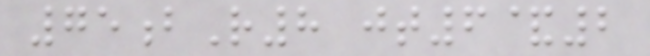75bR8 jt6&2
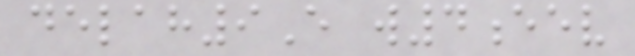delah9E w4eev
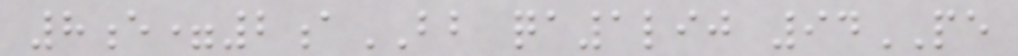8e=2aBB qa1lij 94PE
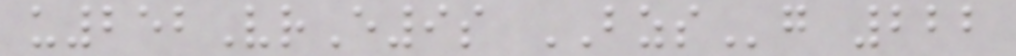u252VrE9s BZSg 222
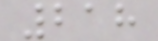218
